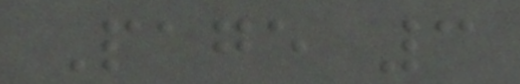Page 3
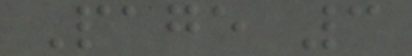Page 3
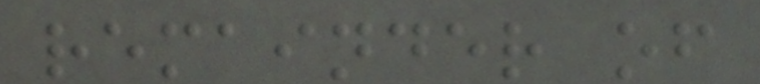remainder of
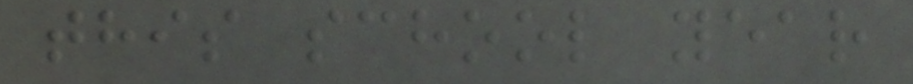this school year
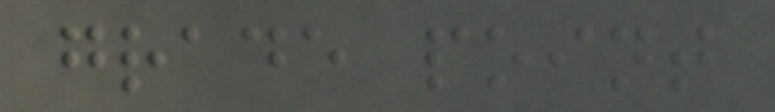grade point
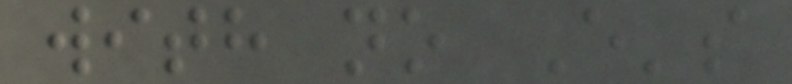with no E's
